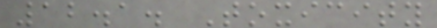12.1. Toxicity
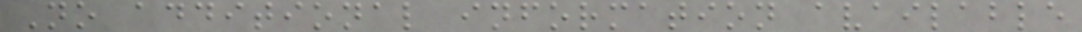No additional information available
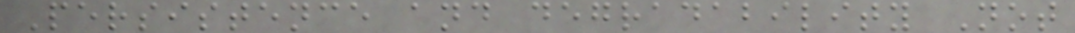Persistence and degradability Not
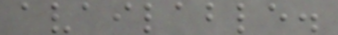available.
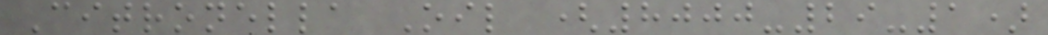Citronella Oil (8000-29-1)
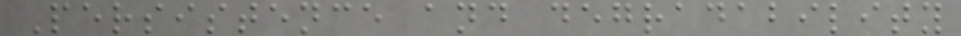Persistence and degradability
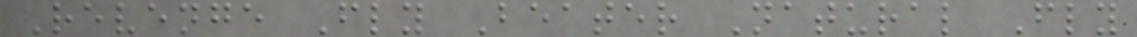Revenge Fly Beater Natural Fly
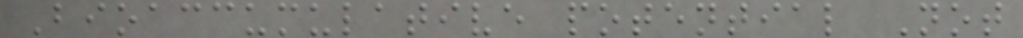Bioaccumulative potential Not
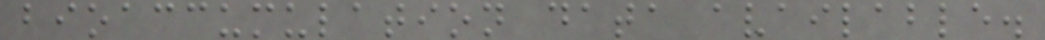bioaccumulation data available.
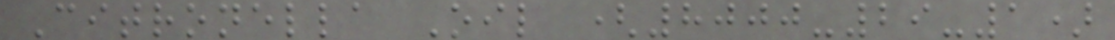Citronella Oil (8000-29-1)
